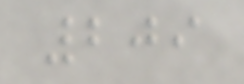209
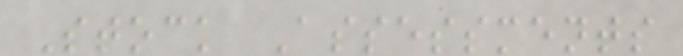Stock Assessments
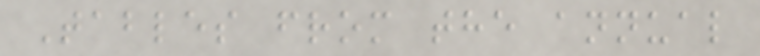Tables from the annual
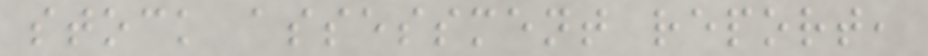stock assessment report,
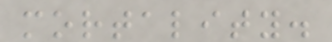mortality.
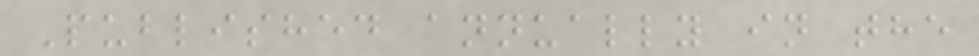Published annually in the
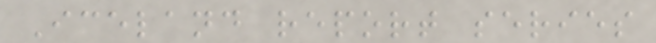Iceland report series
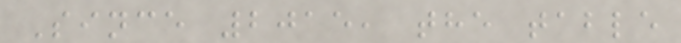Since 2015, the table
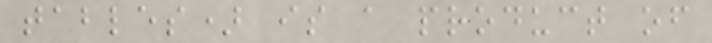tables) is a product of
